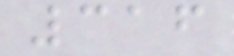316
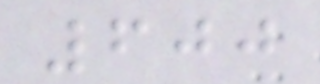600
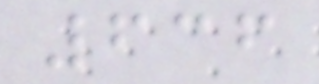636
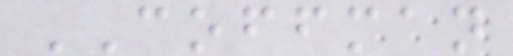COFFMAN
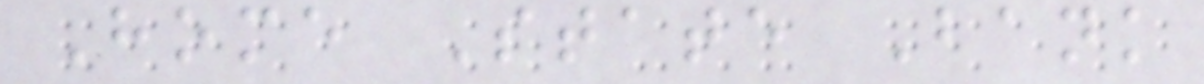Home State Bank
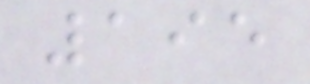195
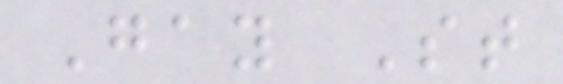Gay St
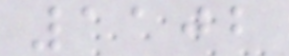1102
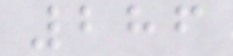286
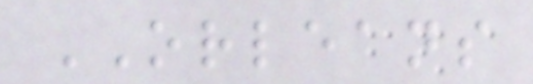ORLEANS
